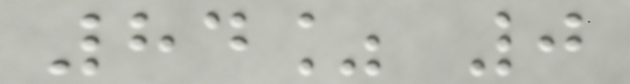84% 0
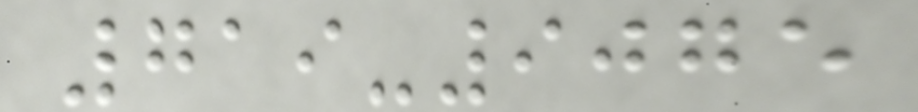719-9075
